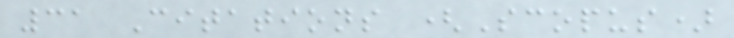31 Citations (Scopus)
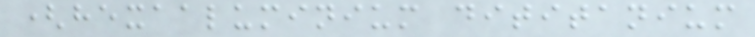(hexaaluminium dititanium
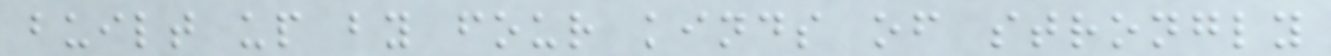built up by four kinds of strongly
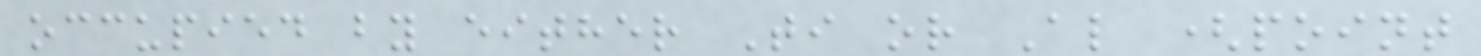occupied by either Ti or Al (point
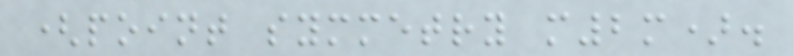(point symmetry m2m).
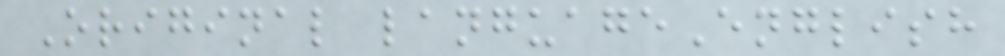Original languageEnglish
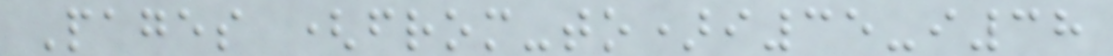Pages (from-to)i35-i38
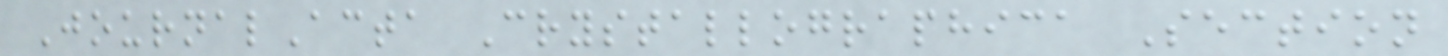JournalActa Crystallographica Section
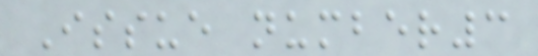Issue number3
